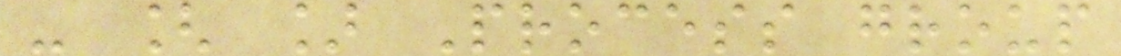- [ ] Process group
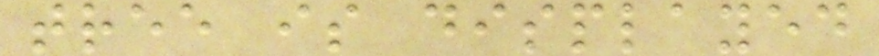tree is displayed
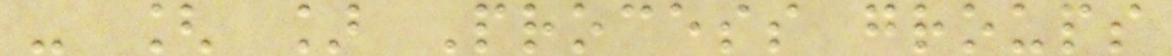- [ ] Process groups
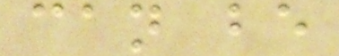can be
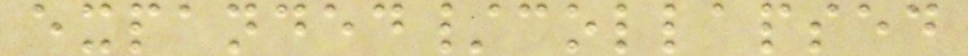expanded/collapsed
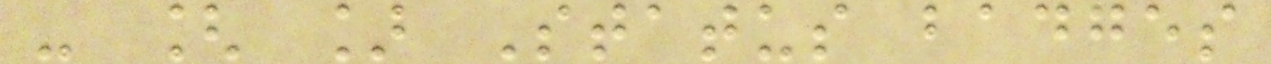- [ ] Status badges
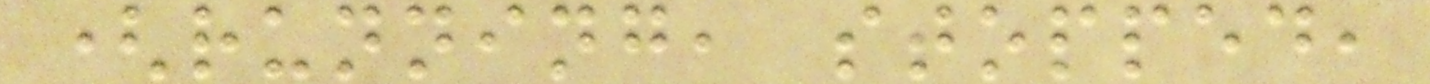(running, stopped,
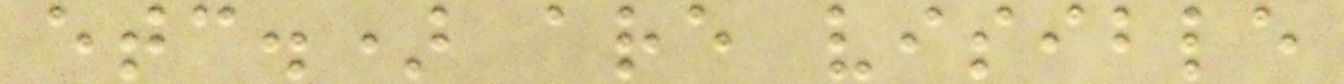etc.) are visible
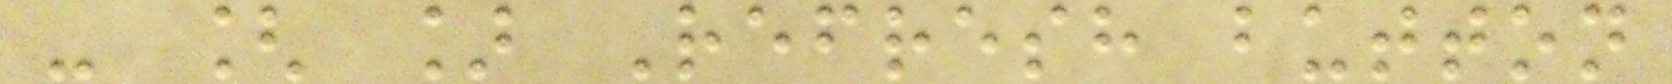- [ ] Refresh button
